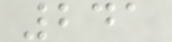241
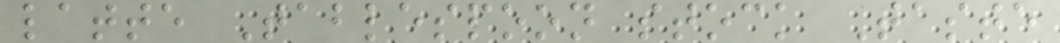latte Tablespoon stock Taste
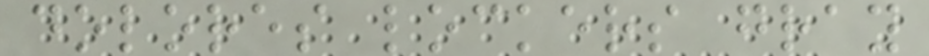dolores lockers gray
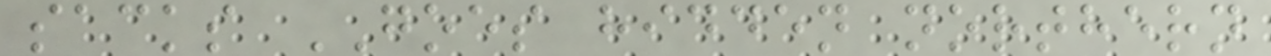sacks GOES hidden northern
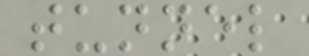tunnel
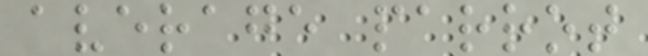average parrot
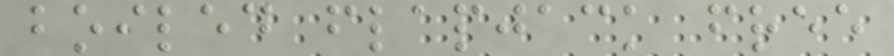boiled flapjack free
